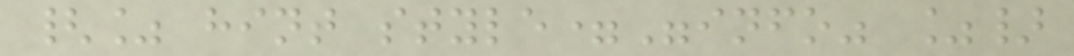{% hint style="info" %}
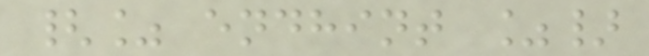{% endhint %}
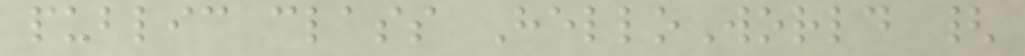public class HelloWorld {
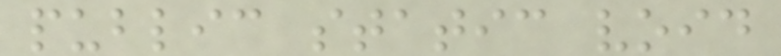public static void
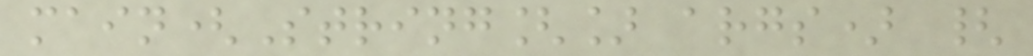main(String[] args) {
